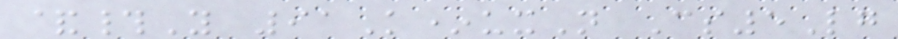&#Y 91K*uxN Cs5Lg
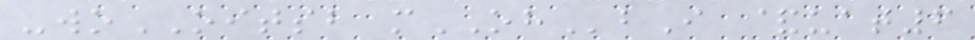-woOITSB mOHbI &uat6
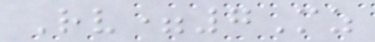Rv=7Mz
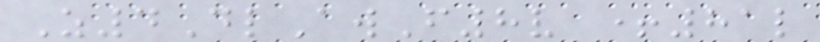Z4DlAwF8v +81l
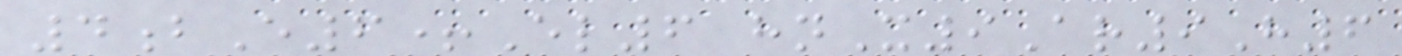4bE6+El6 hnX9Ar9H6
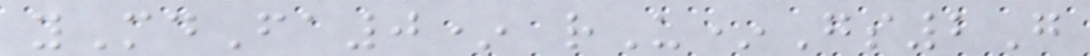yMdFa0* rU*Gs2G
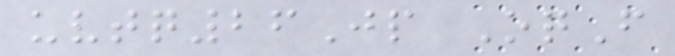uvtq26Jp OqF
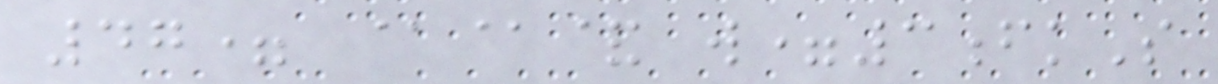47= @@& w=3fkS
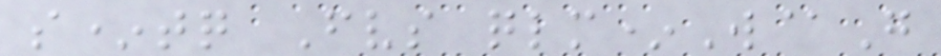s*tq Fvs qlm*W@G
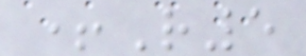+R5
